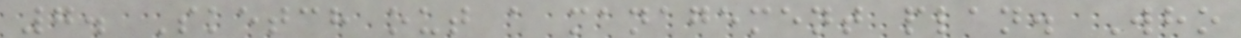7. Sketch out a management plan. Who
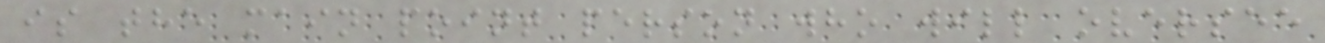is the main point person who will oversee
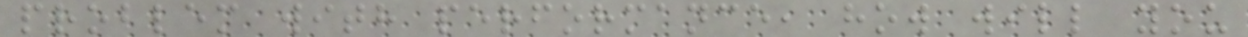problem with performance, how will you
